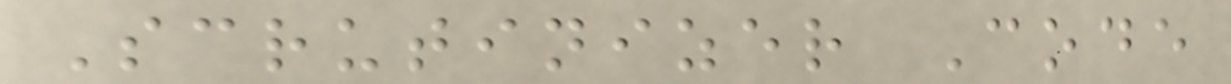Scrutinizer Code
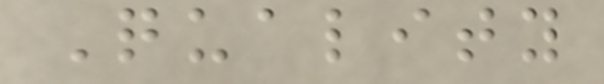Quality
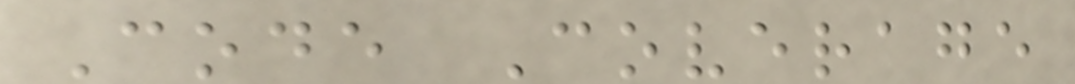Code Coverage
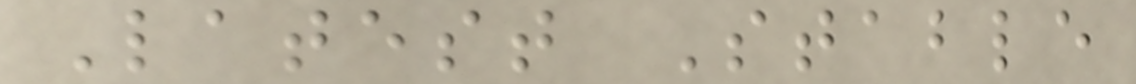Latest Stable
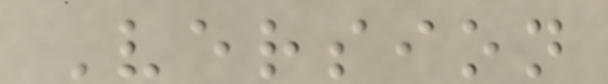Version
